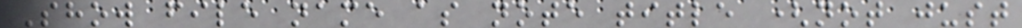Show file name as note title (not just
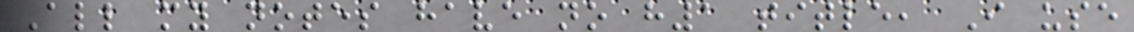All my notes have no h1 title, I use
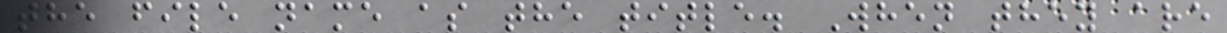the file name as the title. When they are
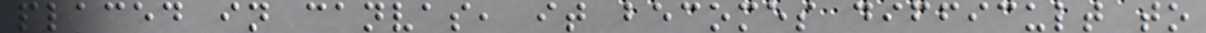placed in canvas, it becomes difficult to
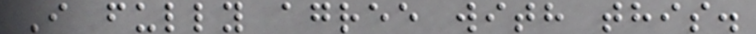I fully agree with this.
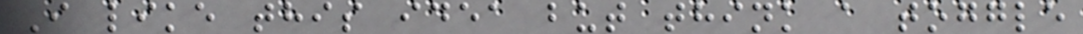I like this idea but think a toggle
